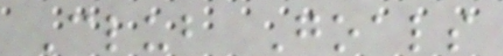Club Goals
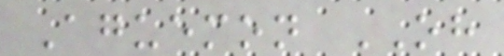Aguemon OH
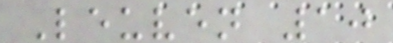Leuven 10
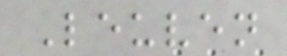Leuven
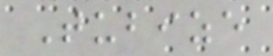Tubize
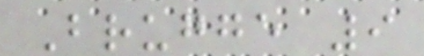Brugge 9
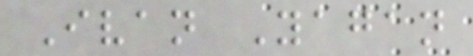Ivan Yagan
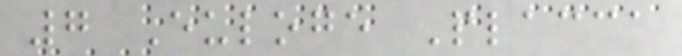7 Euloge Placca
